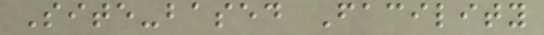Site-based Facility
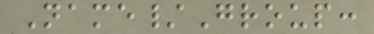Name/Group:
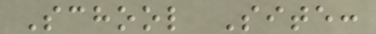School Site:
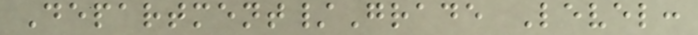Department/Grade Level:
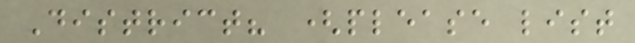District? (please list
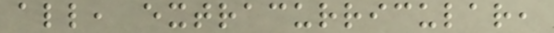all, extracurricular,
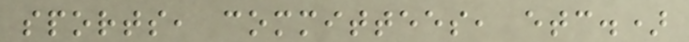sports, committees, etc.)
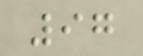97
